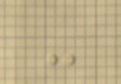-
